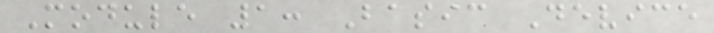Module 1: Basic Device
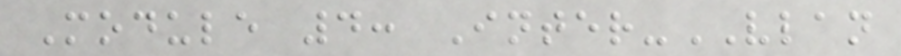Module 4: Inter-VLAN
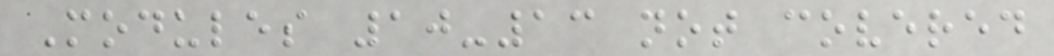Modules 10-13 not covered
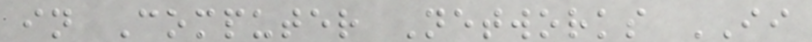in Computer Networks II
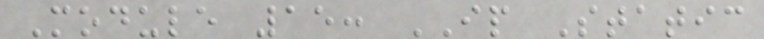Module 15: IP Static
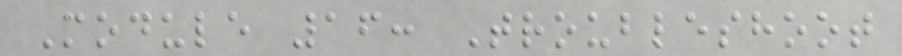Module 16: Troubleshoot
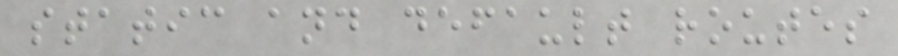static and default routes
